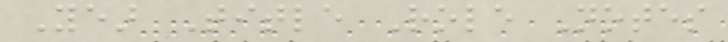Year Title Role Notes
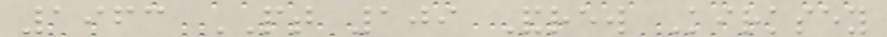1963 PT 109 Andrew Kirksey
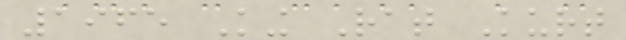1965 King Rat Kurt
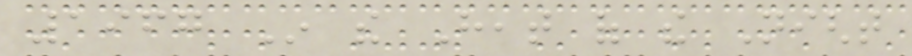1967 In the Heat of the Night
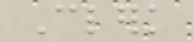Clerk
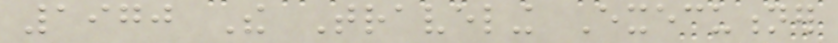1970 The Traveling Executioner
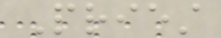Priest
